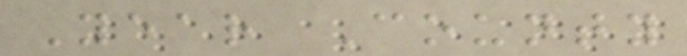Year County
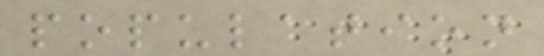population
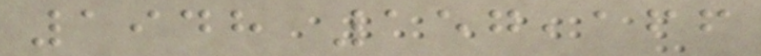1948 157,166
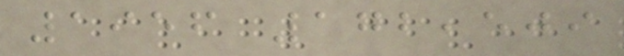1956 172,509
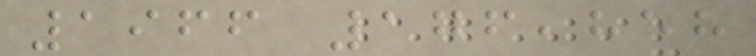1966 176,858
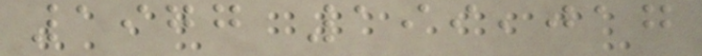1977 199,017
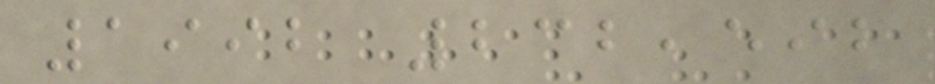1992 232,592
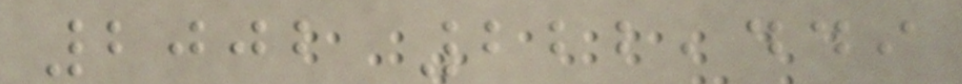2002 222,449
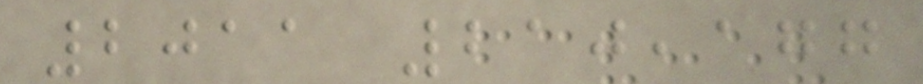2011 210,177
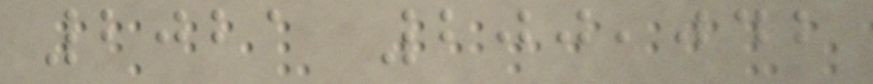2021 200,042
